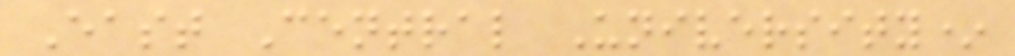East Central University*
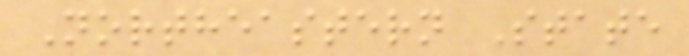Northeastern State
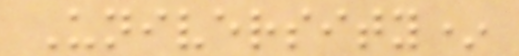University*
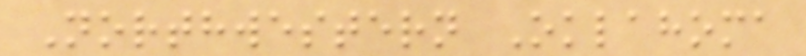Northwestern Oklahoma
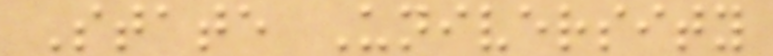State University
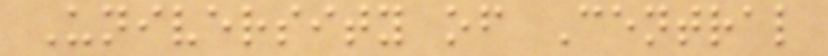University of Central
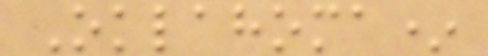Oklahoma*
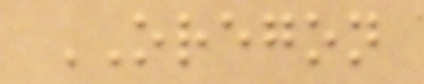OREGON
